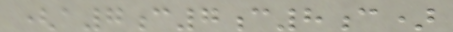(a7c7c8c)
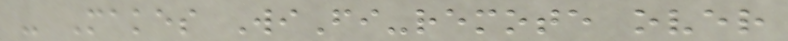- Makes WiFi-remote over
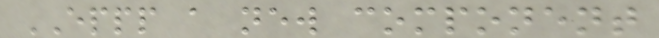EPPP a new component
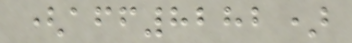(aff8282)
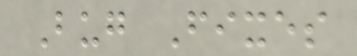Bug Fixes
